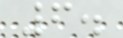6.
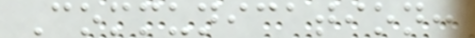Communication:
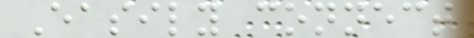Easily connect
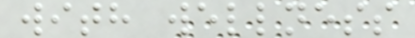with wellness
